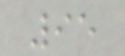95
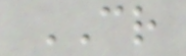CR
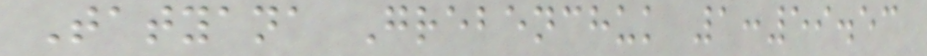Tatyana Grebenchuk 1:59.53
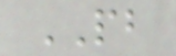PB
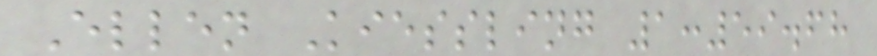Ellen Kiessling 1:59.68
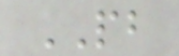PB
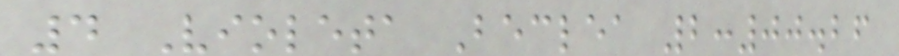4 Violeta Beclea 2:00.26
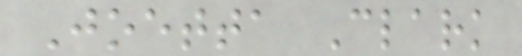Joetta Clark
